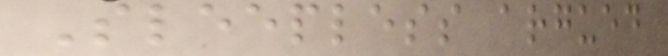Sleepless argued
